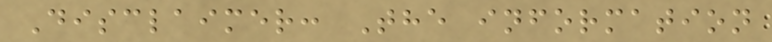Disclaimer: The information
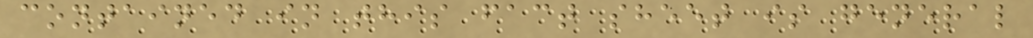contained in this fact sheet is general
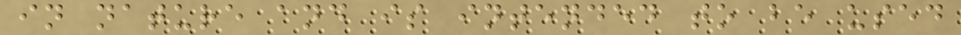in nature and is intended to be used
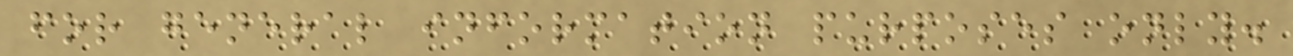for general information purposes only.
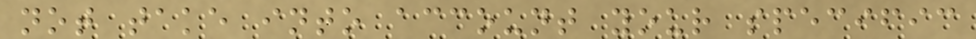not take into account your specific
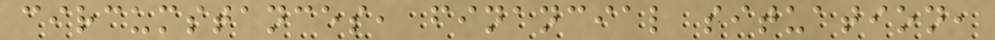circumstances, financial situation,
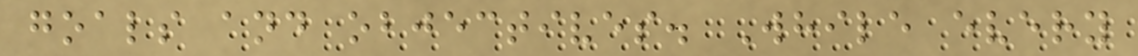goals and objectives. While every
